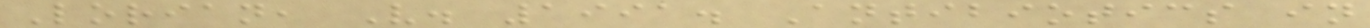Lorian, V. 1991. Antibiotics in
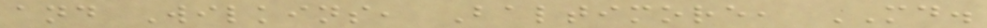and Wilkins, Baltimore, MD.
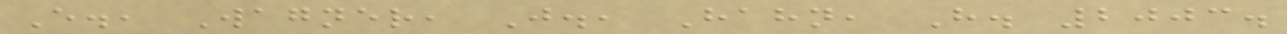E., Wagner, J., Hahn, H. 2003.
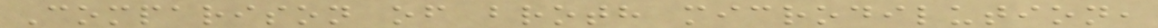Comparison of broth microdilution,
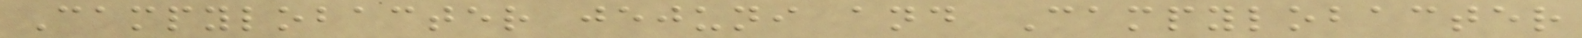Campylobacter jejuni and Campylobacter
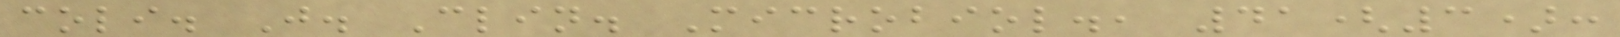coli. J. Clin. Microbiol., 41(3):
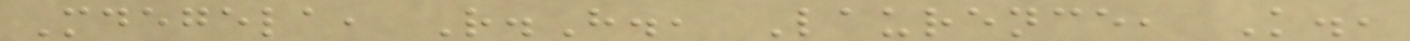Mdegela, R.H., Laurence, K.,
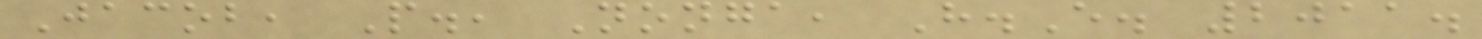Jacob, P., Nonga, H.E. 2011.
